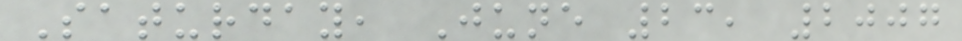Saturday, June 23, 2007
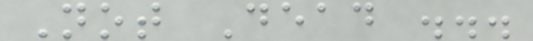Not Dead ...
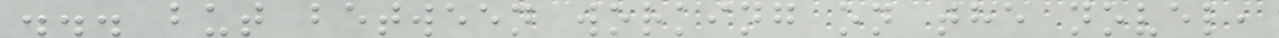... but between working on the novel,
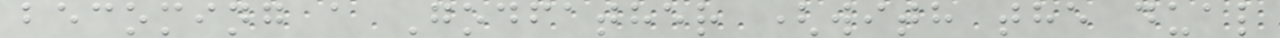becoming a Godfather (with the dual
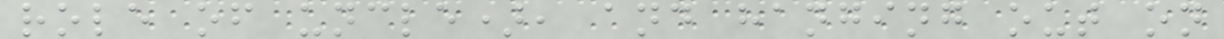role of uncle), and hanging out on
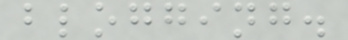blogging.
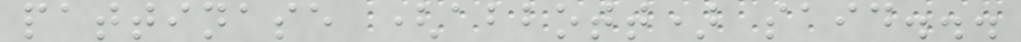pattinase (abbott) said...
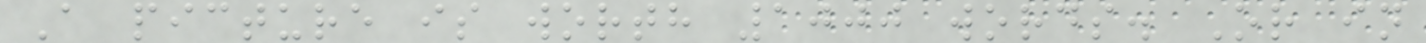A picture is worth 1000 words. Or in
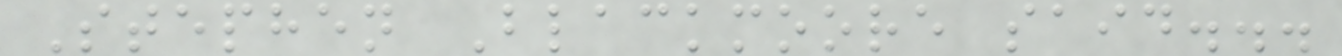Stephen Blackmoore said...
